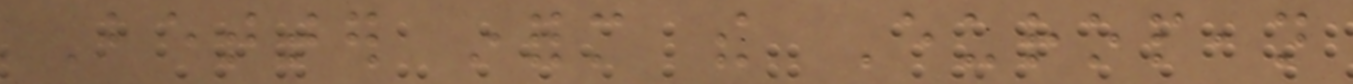Better inform the European
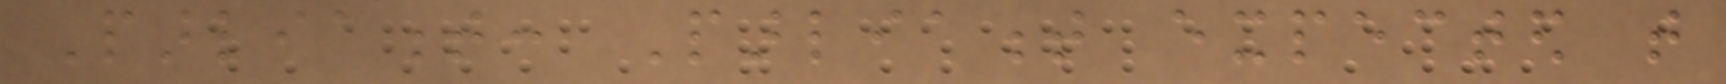Parliament: Parliament expected that
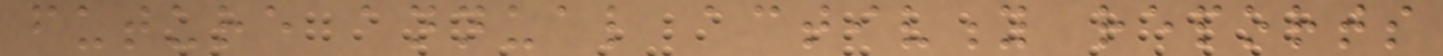future annual activity reports
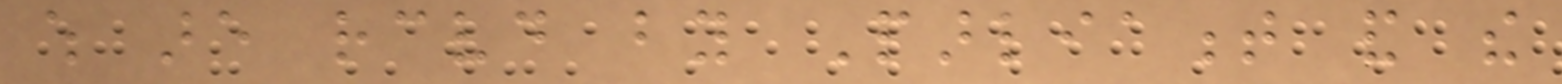which are received by Parliament and the
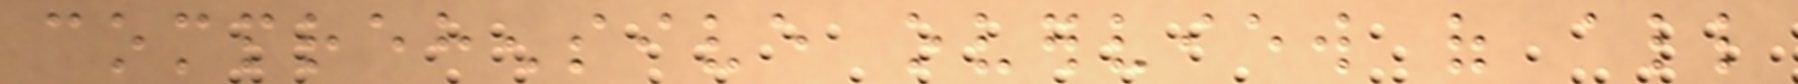comprehensive overview of all
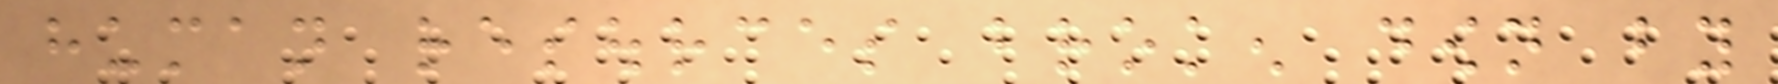human resources broken down by
